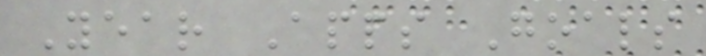Year Apps Goals
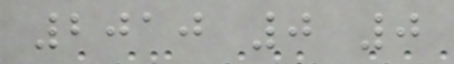2010 0 0
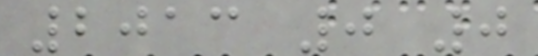2013 0 0
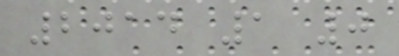2014 1 0
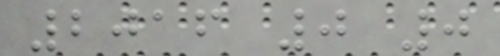2016 0 0
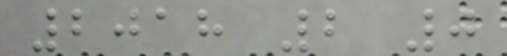2018 2 0
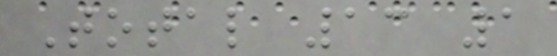Total 13 1
